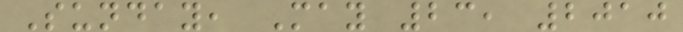Sunday, May 23, 2010
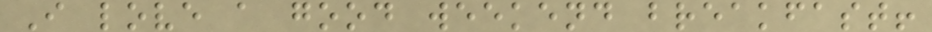I love a good weekend breakfast!
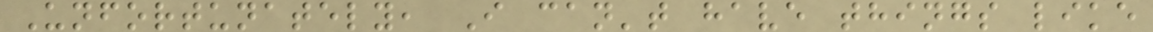Unfortunately, I can't have things like
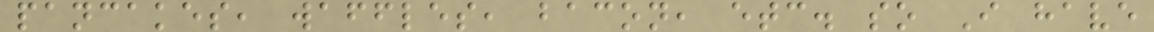pancakes, waffles, bacon, etc. so I have
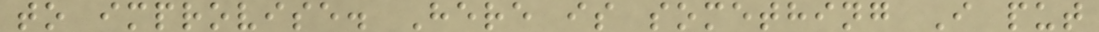to improvise. Here is something I put
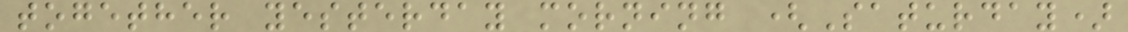together yesterday morning (Saturday)
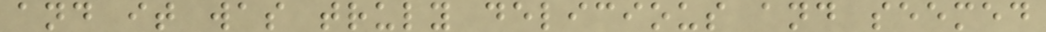and it was truly delicious and seemed
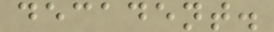decadent.
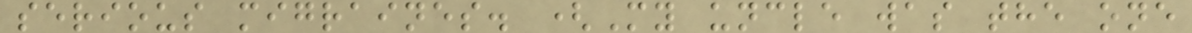serious migraines. (My uncle was the one
